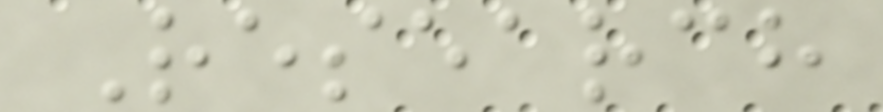Research
